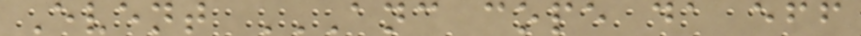Event ANC COPE DA EFF
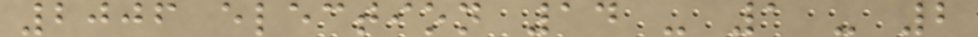2006 election 14 - 1 - 2
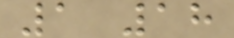1 18
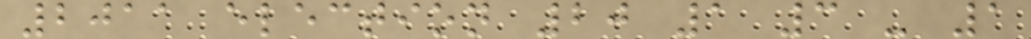2011 election 20 1 3 - 1
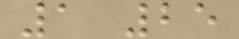1 25
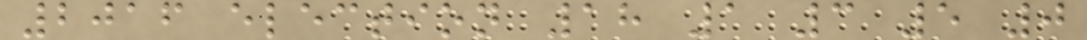2016 election 18 1 3 5 0
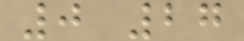0 27
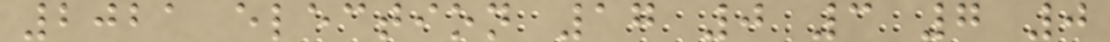2021 election 17 0 3 7 0
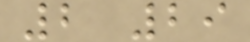2 29
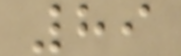89
